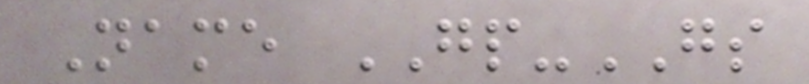Name GP-GS
